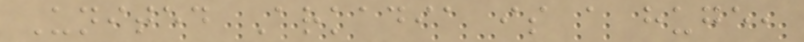United Arkadia is a huge,
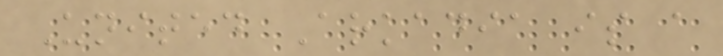United Arkadia is a
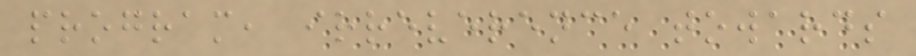program, irreverence towards
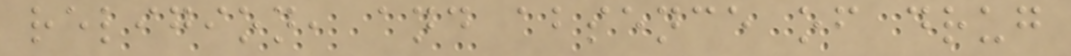religion, and absence of drug
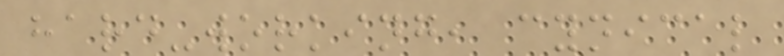hard-working, cynical
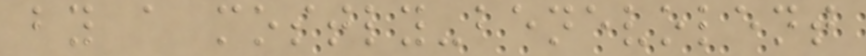by a mostly-benevolent
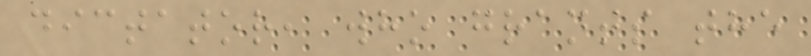dictator, who grants the
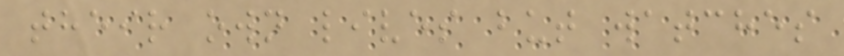their own lives but watches
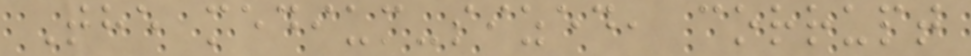The medium-sized, corrupt
